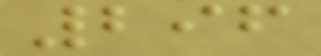296
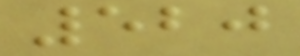520
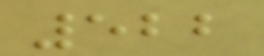522
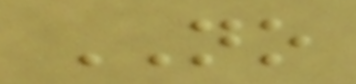NO
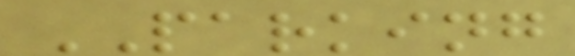PARKING
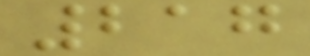217
